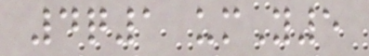4q1 umY5
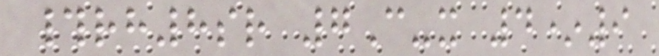#rh8sr 7C-x 4*9
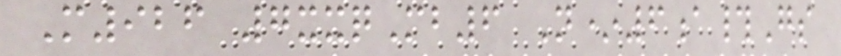M926 7xxqMb6 N*6a#Gs
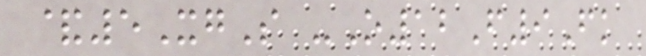&5XgS -O12F9Fk
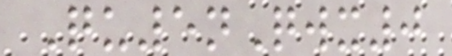Qu5nQwx0
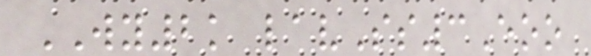WY2k lavSs3Eoo
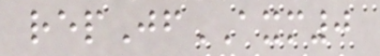repJfAXM0
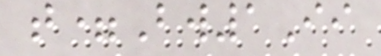t=Bw1Ii
